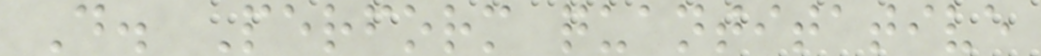D. Perform quantitative
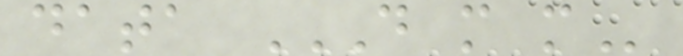data D M M
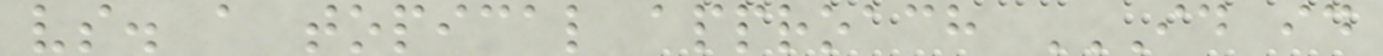vs. a topical approach ID ID
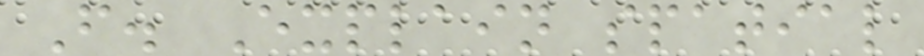F. Explain spatial
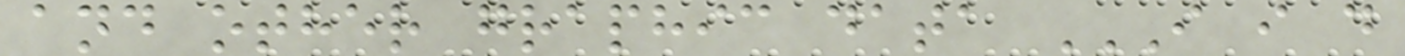and other graphic data I I D
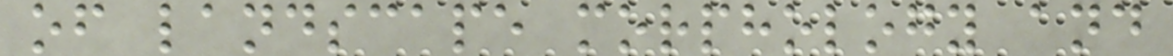of landscape morphology and
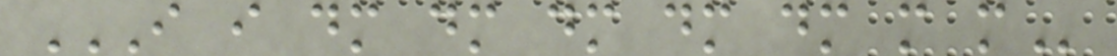I I DM DM DM DM DM M M
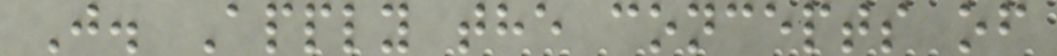J. Apply the concepts of
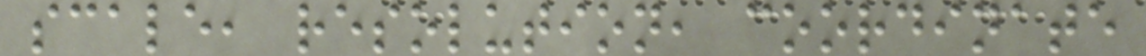scale, resolution, coordinate
